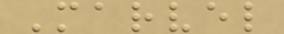Marvel
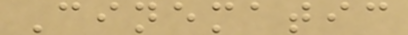Cinematic
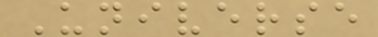Universe
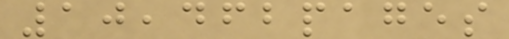10,462pages
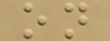on
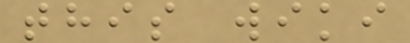this wiki
